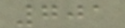701
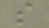s
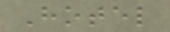Hotel
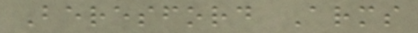Beresford Arms
